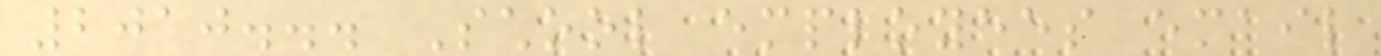2010... School employees email
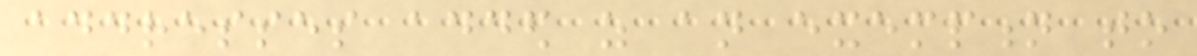addresses added as an exemption to
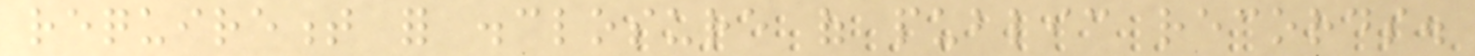requirement for disclosure of public records.
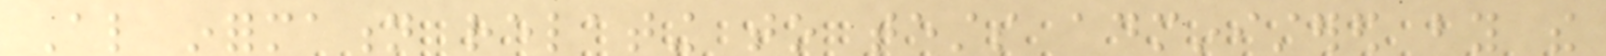Also information relating to tests administered by the
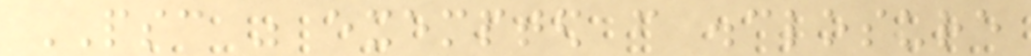PSC was exempted from disclosure
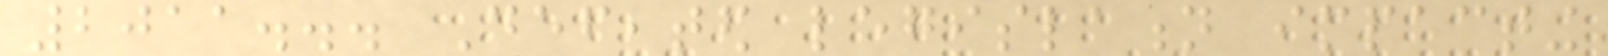2011... Defeated legislation impacting
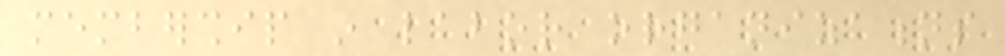membership in labor organizations
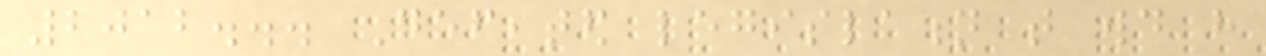2012... Defeated legislation that would have
